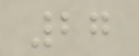27
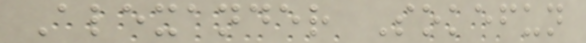Alexander Sokefun
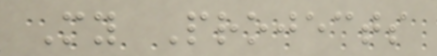My Projects
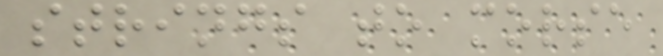strings to morse
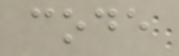code
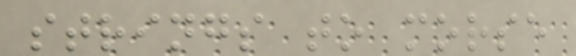strings to morse
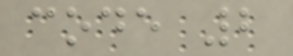code 2
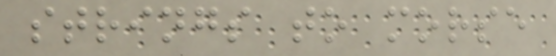strings to morse
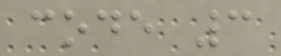code 3
